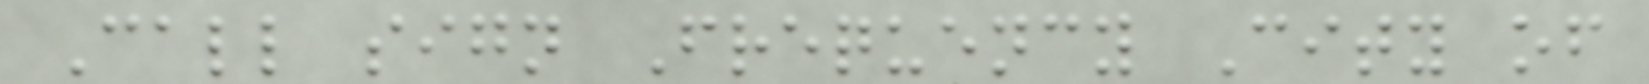Call sign Frequency City of
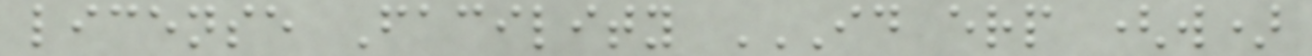license Facility ID ERP (W)
